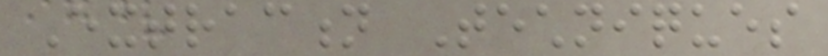Extraction Techniques
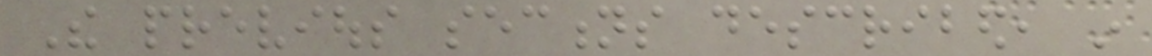The previous sections described, in
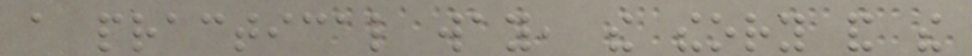a practical way, the theory and the
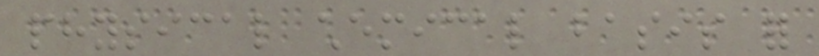physical chemical basis for
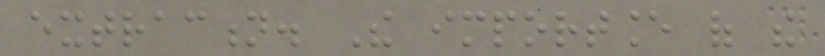extraction. The importance of the
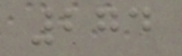274
